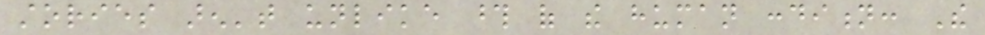stories aren't unlike those of the human condition: The
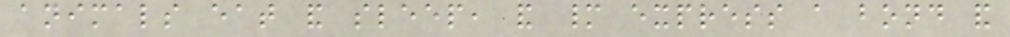animals eat and sleep, and many express a bond and
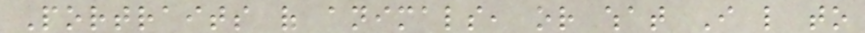Portraits of animals, or what I like to
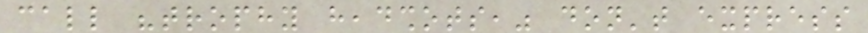call "trophy headshots," don't express
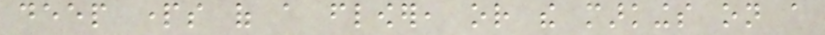deep parts of a flower, or the markings on a
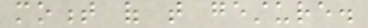moment of that gesture.
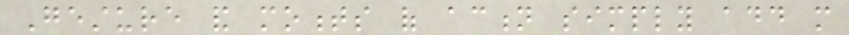Gesture and moments of action simply add more
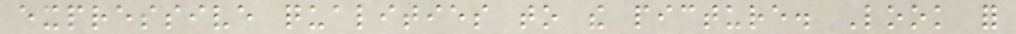expressive qualities to the picture. Look for
